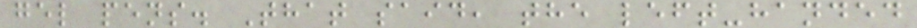gel pens. That said, the left-handed
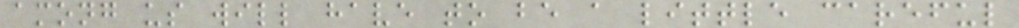among us will have to be a little careful
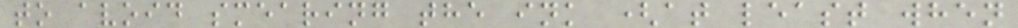to avoid smearing the ink (at least when
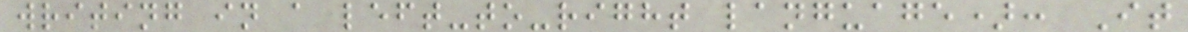writing in a left-to-right language): It
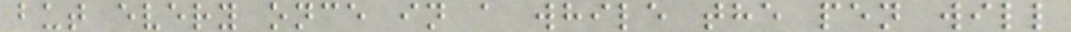but every once in a while the pen will
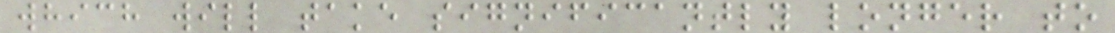which will take significantly longer to
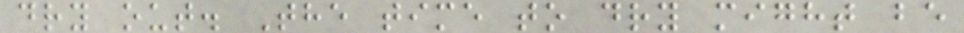dry out. The time to dry might be
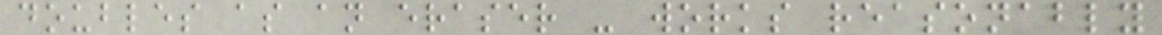doubles as an eraser - works reasonably
